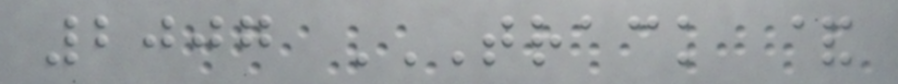2007 TRACK &
